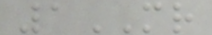1MR
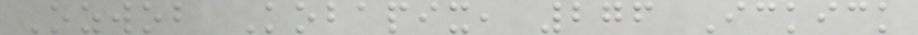Ozwob Kobapix, 276 Ickick
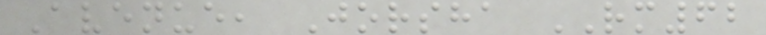Avenue, Jorsha RM62
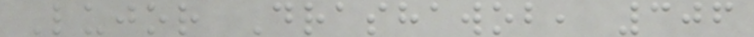Lujor Drashawob, 306
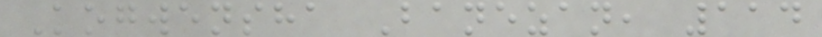Kogwensha Banezan, 114
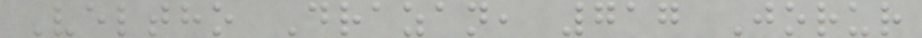Veltho Drazan, 717 Jorur
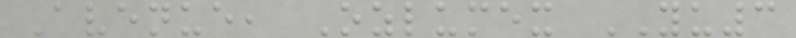Avenue, Ozlumex YU3
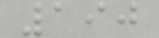190
